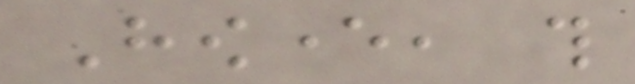However, this
